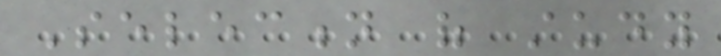Selection of study
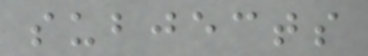subjects
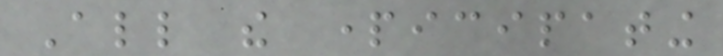All the participating
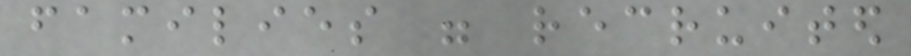families were recruited
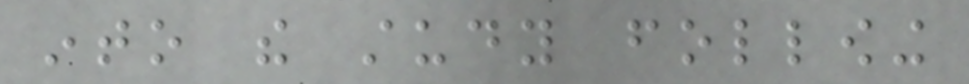into the study following
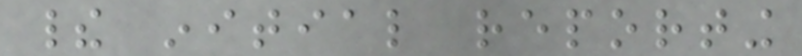their initial reporting
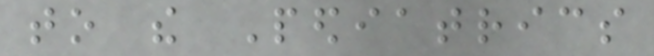to the Pediatrics
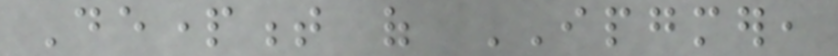Department of IPGMER,
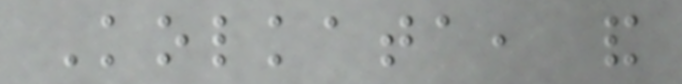Kolkata, and
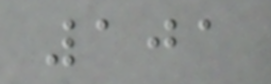101
